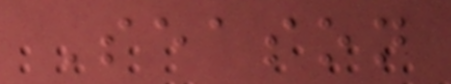Season
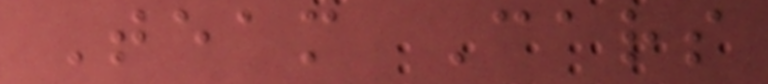Team Cars
